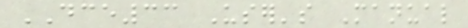DCE33 User's Manual
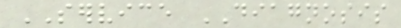SERVICE DIAGNOSIS
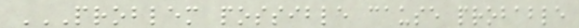PROBLEM POSSIBLE CAUSE PROBABLE
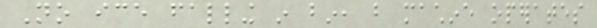No ice falling in bin, but machine operates
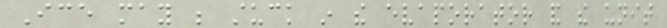Ice may be stuck in the evaporator and the unit
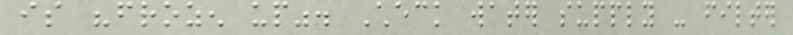is "frozen up". Check water supply - filter
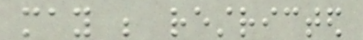may be restricted
